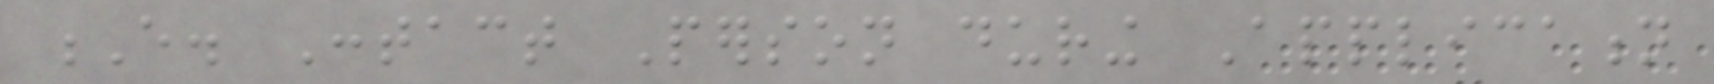E. Contact Person during Application
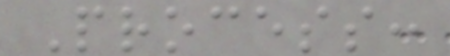Process:
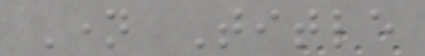Name Title
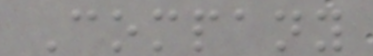Company
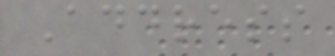Address
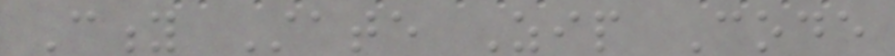City State Zip Code
